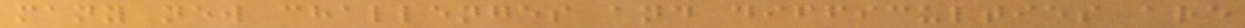many new challenges and difficulties are
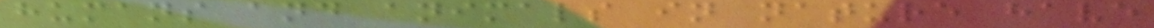humans and animals in nature have
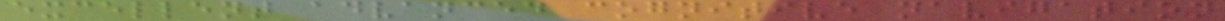excellent advanced cognitive navigation
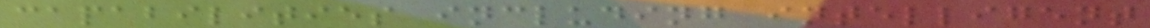capabilities including intelligent
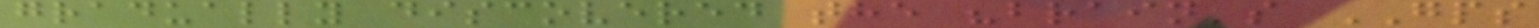gradually discovered the "brain's GPS
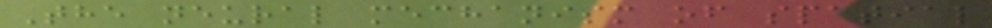The neural mechanism of spatial
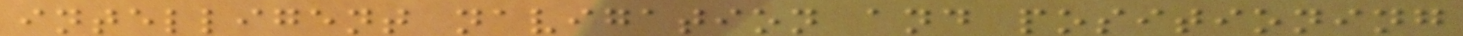intelligent navigation and positioning
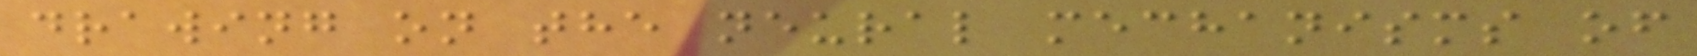drawing on the neural mechanisms of
